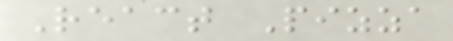React Pizza
